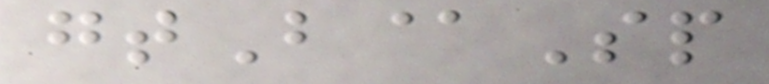gtB@Sp
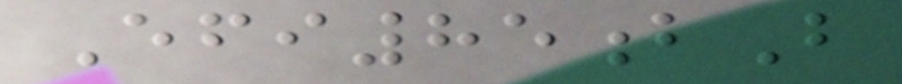Efi85bB
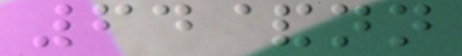64&nn
